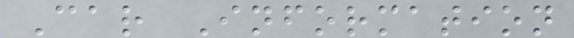Car Information
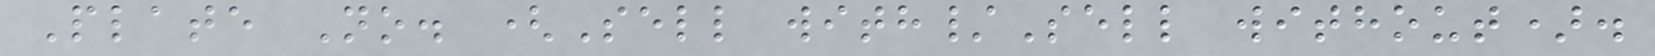Plate No. (Sell with/Sell without).
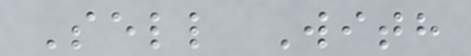Sell With
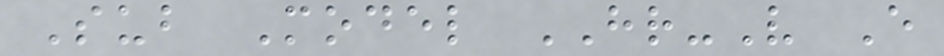Sub Model HR-V E
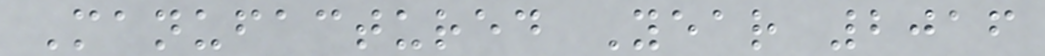Manufactured Year 2016
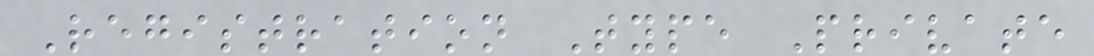Registration Type Private
